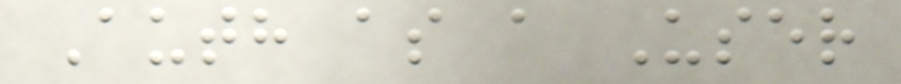Auth as a User
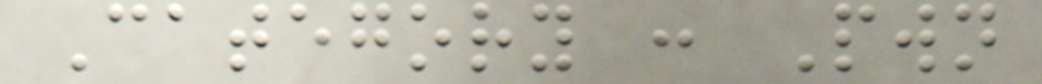Category : Pwn
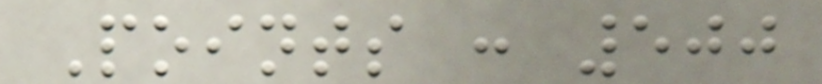Points : 500
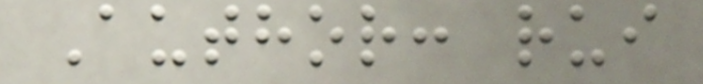Author: rui
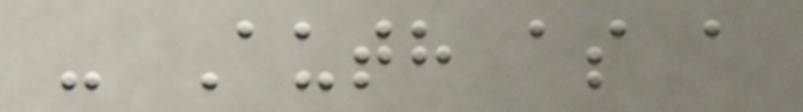- Auth as a
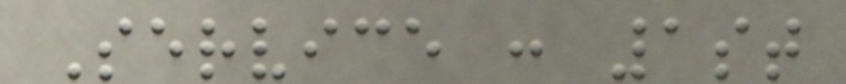Service : 1st
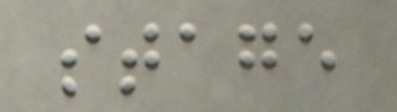stage
